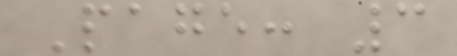Page: 3
